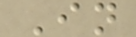In
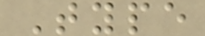Type
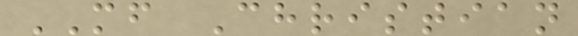MF Christian
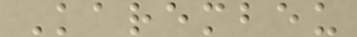Karembeu
